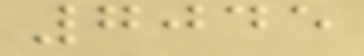7045
